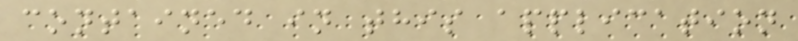contained in this application
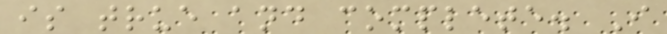is true and complete. I
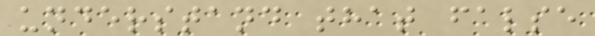understand that false
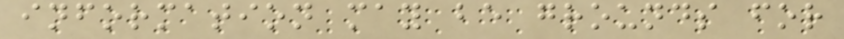information may be grounds for
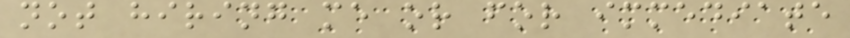not hiring me or for immediate
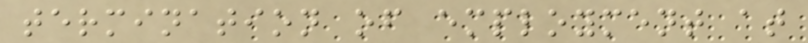termination of employment at
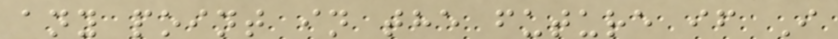any point in the future if I
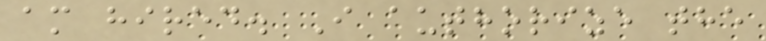am hired. I authorize the
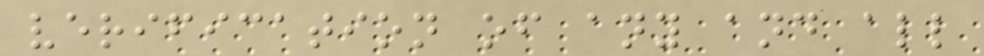verification of any and all
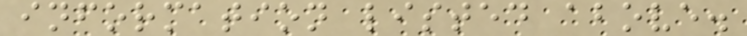information listed above.
